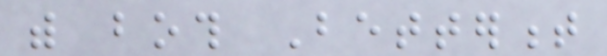with both Betterment
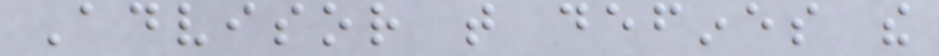Advisor that defines the
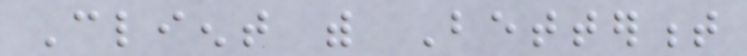Client with Betterment
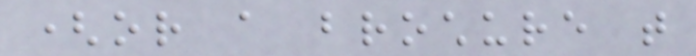(or a brochure that
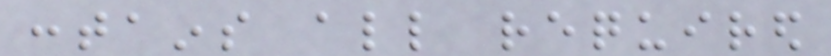contains all required
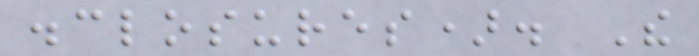disclosures). The
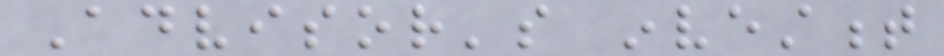Advisor's investment
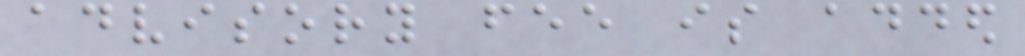advisory fee is added
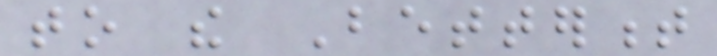to the Betterment
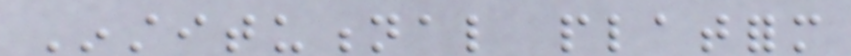Institutional platform
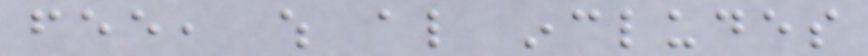fee, which also includes
